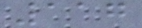117
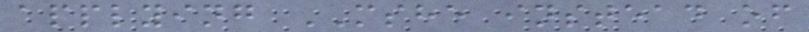applying MSHE instead of
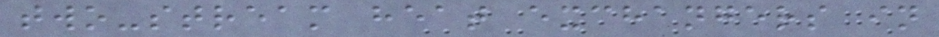two-stream heat exchangers in
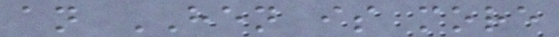an HEN is more
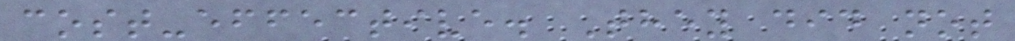cost-effective. They did not
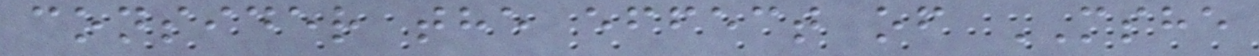consider the effect of MSHE
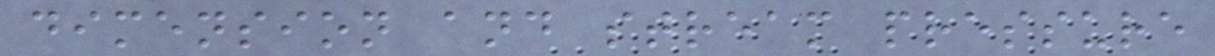dimension and stream pressure
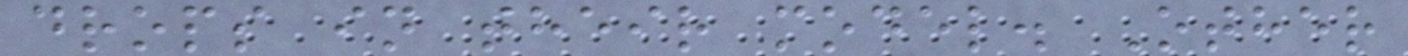drops in their model. Other
